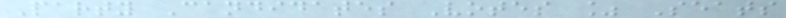Party Candidates Votes % Seats
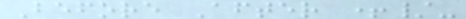Before After +/-
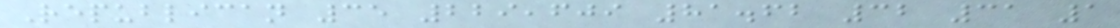Republican 35 229,609 81.62 32 31 1
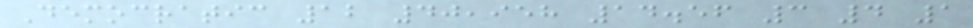Democratic 12 40,958 14.56 3 4 1
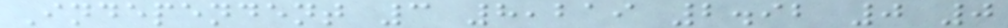Independent 3 8,219 2.92 0 0
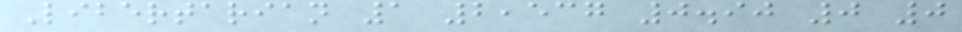Libertarian 1 2,537 0.90 0 0
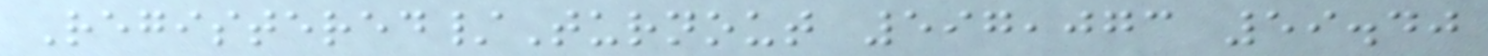Registered/Turnout 597,073 59.40
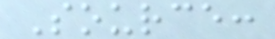Source:
